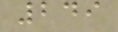249
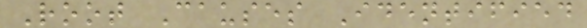Root Causes Identified
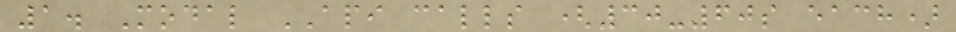1. Modal API calls (30-60s each)
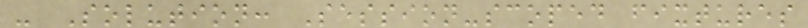- Solution: Session-scoped fixtures
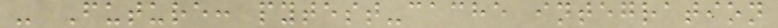- Future: pytest-cache integration
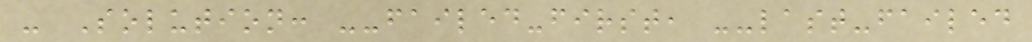- Solution: --failed-first, --last-failed
